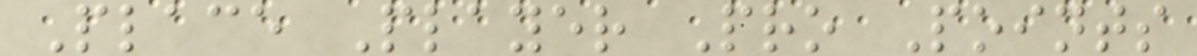Place Player Pro Points
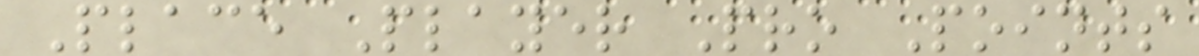Place Player Pro Points
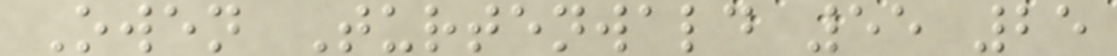Owen Turtenwald 55 25
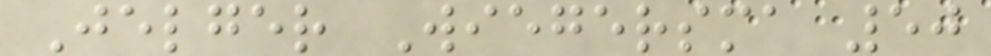Jelger Wiegersma 50
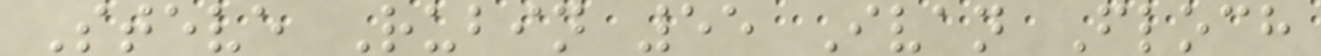Steve Rubin 55 Ivan Floch
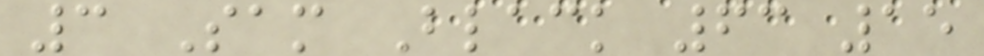3 Sam Black 63 15
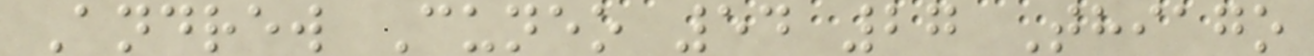Andrew Cuneo 54 27 Thiago
